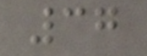37
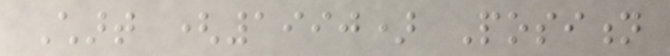Chart (1990) Position
